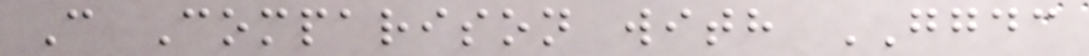C Comparison with GGDC
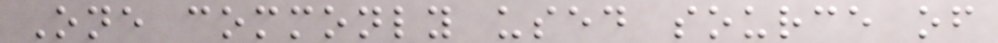One commonly used source of
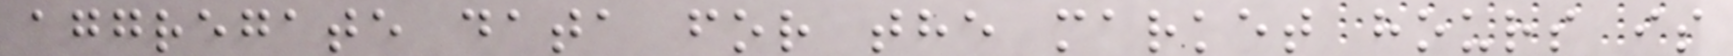aggregate data for the market hours is
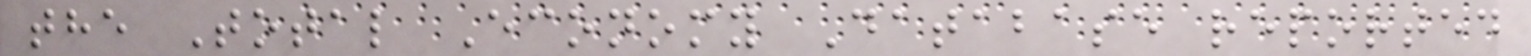the Total Economy Database reported
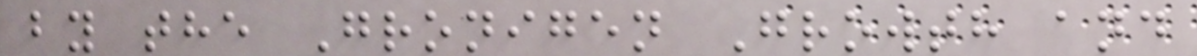by the Gronigen Growth and
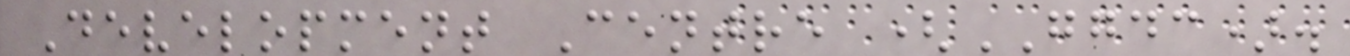Development Centre (GGDC).
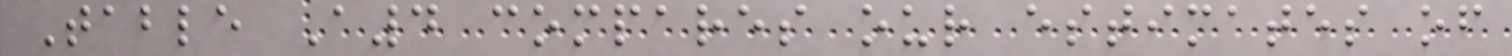Table A4 compares our estimates of
